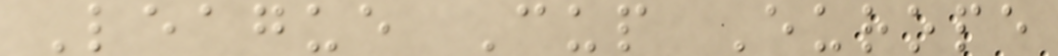League Cup Europe
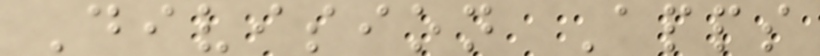Division Apps
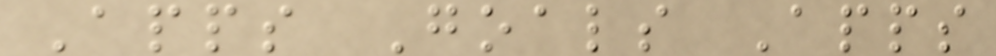Apps Goals Apps
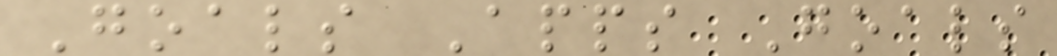Goals Apps Goals
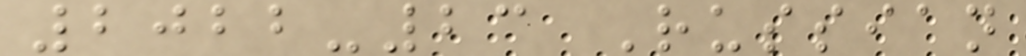2022-23 Russian
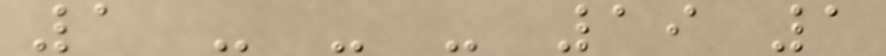1 - - - 19 1
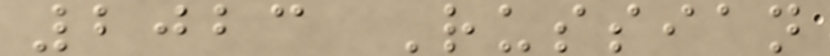2023 Russian
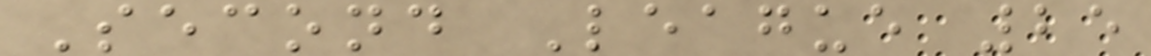Second League 25
